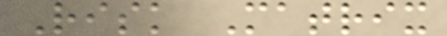Risk Matrix
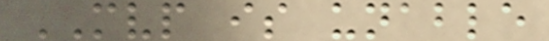MVP is unable
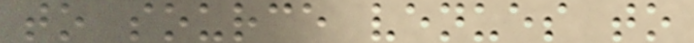to source venues to
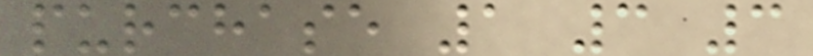purchase 1 3 3
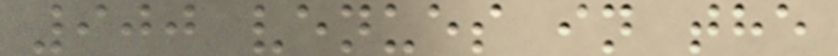900 venues in the
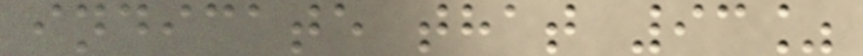indicate that 93%
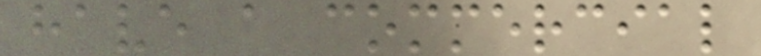have a commercial
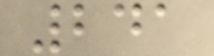241
